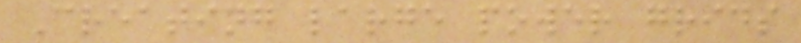Creating large power grids
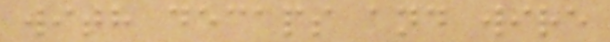with decaps and wire
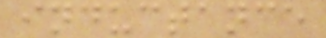inductance
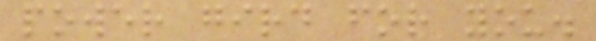power gird for you.
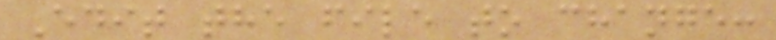Edit the file to change:
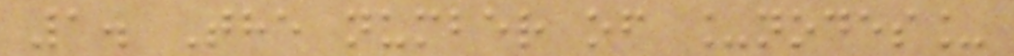1. The number of _nodes_
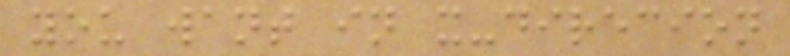you want in x-direcion
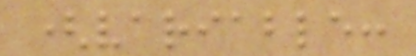(variable:
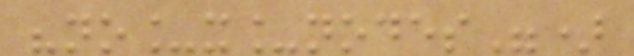"no_x_nodes")
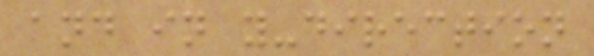and in y-direction
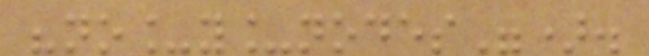"no_y_nodes").
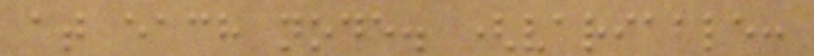at each node. (variable:
